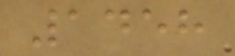1458
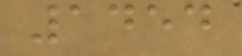1454
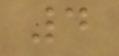4
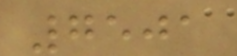7501
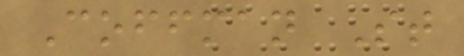Coffman St
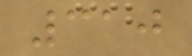310
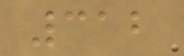312
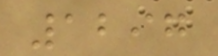1297
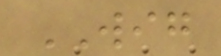WIG
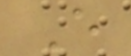E
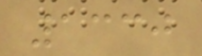1330
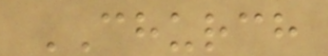CHURCH
